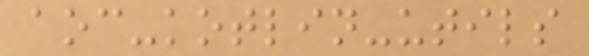aoc-kotlin-utils
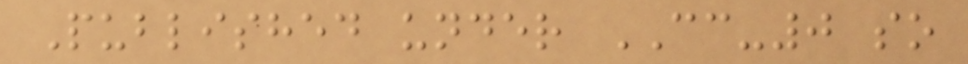Published under CC-0 so
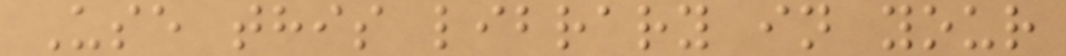Use this library in your
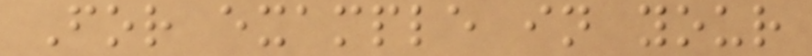For example in your
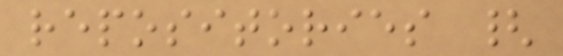repositories {
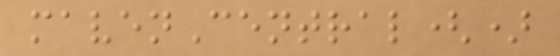mavenCentral()
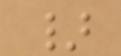}
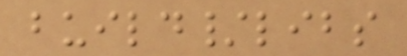build/libs
